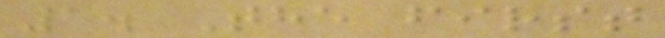1. The first
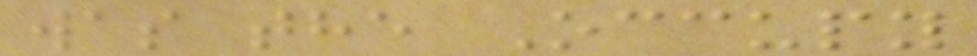was the Occupy
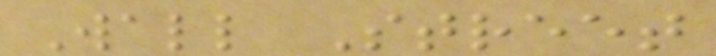Wall Street
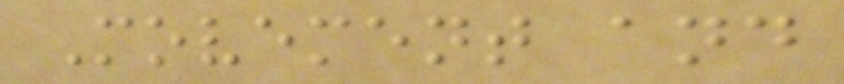Movement and
